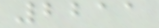2211
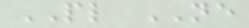PL NE
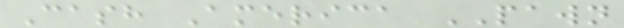Cash America PAWN
